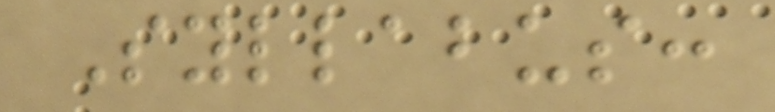Syllabus:
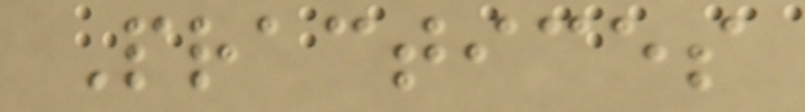Practices
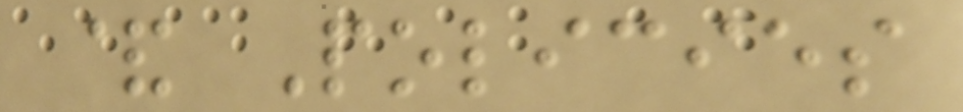& Policies
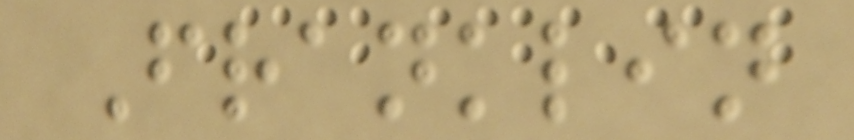Franklin
